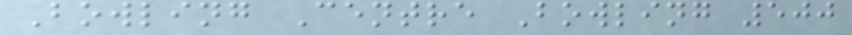Bowling Centre Bowling 500
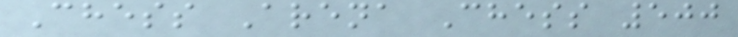Chess Arena Chess 500
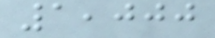1,000
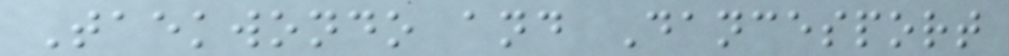Taekwondo and Dancesport
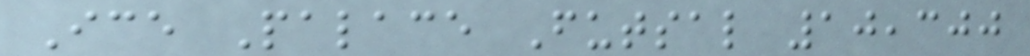Ice Palace Futsal 10,300
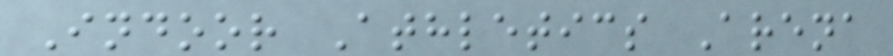Indoor Athletics Arena
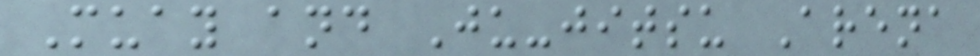Muay and Ju-jitsu Arena
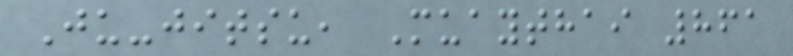Ju-jitsu, Muaythai 861
